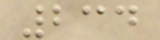234
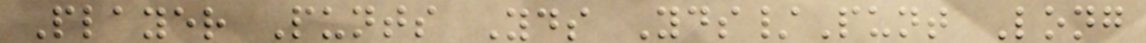Player Punts Yds Yds/Punt Long
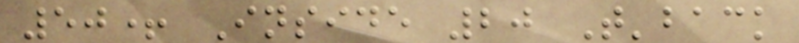50+ Inside 20 T'back
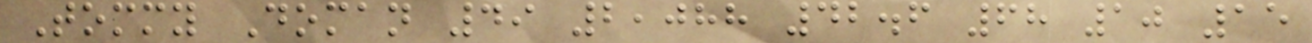Tommy Doman 49 2,088 42.6 68 10 15
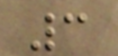3
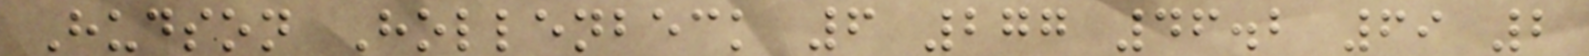Hudson Hollenbeck 6 277 46.2 69 2
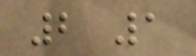2 1
